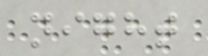night
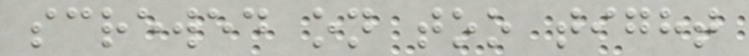screwed on too tight
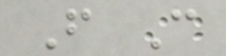F C
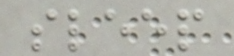sleep
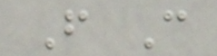F C
